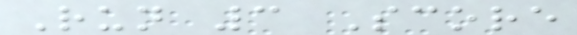Run 3 Score
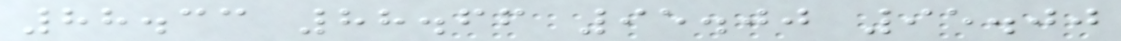88.33 88.66 95.00 95.00
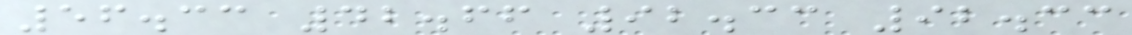56.33 42.66 92.33 92.33
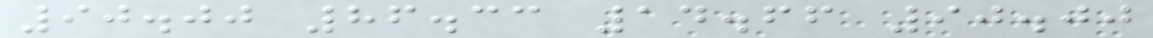90.00 86.33 14.66 90.00
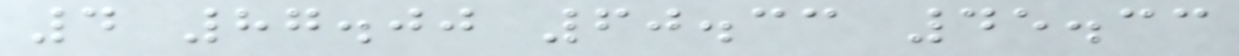4 87.00 60.33 45.33
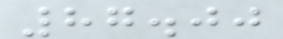87.00
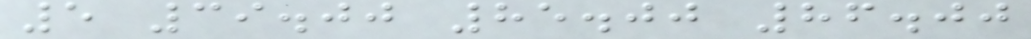5 39.00 85.00 86.00
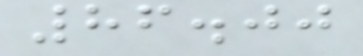86.00
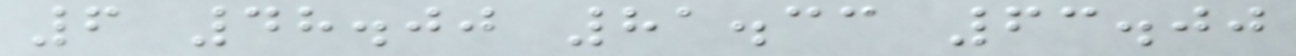6 48.00 81.33 63.00
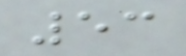53
